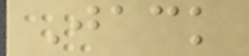Jack
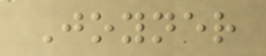Joyner
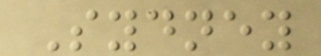Sydney
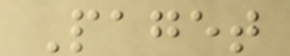Paget
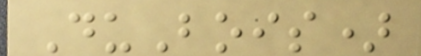DuBois)
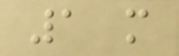1 m
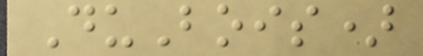DuBois)
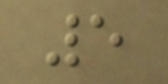5
